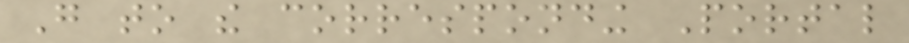Go to the corresponding Portal
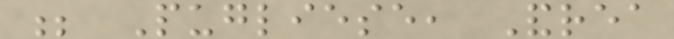; Pugliese, Andrea
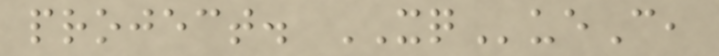project. XQueC,
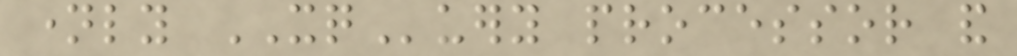namely XQuery processor and
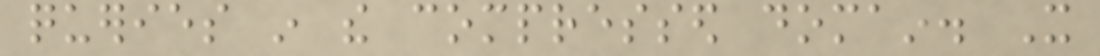queries in the compressed domain. It
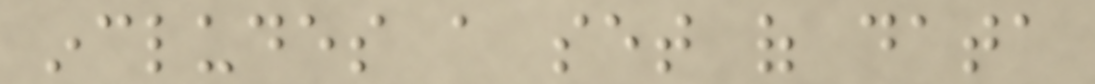includes a set of data
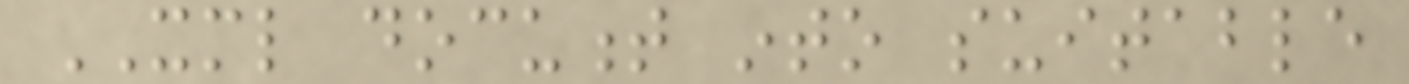XML document into suitable
